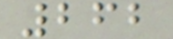262
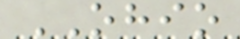OHIO
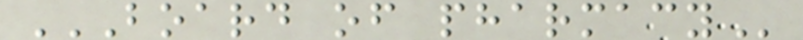BOARD OF PHARMACY
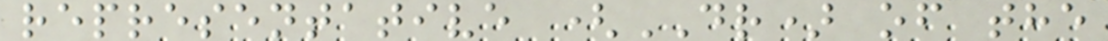representative (DR) of the
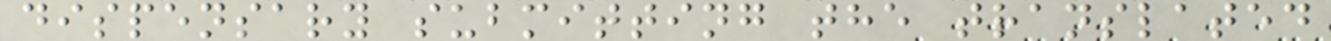dispensary submitting the translated
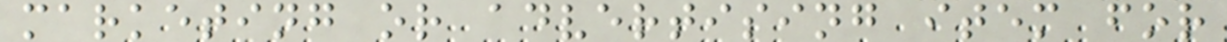marketing or advertising item for
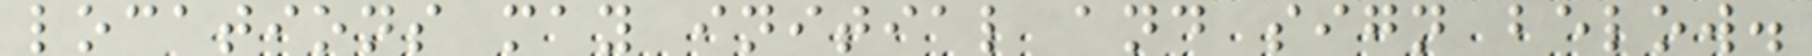locations may initial and sign below.
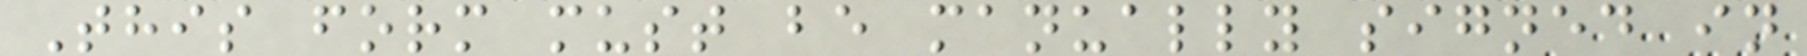This form must be manually signed in
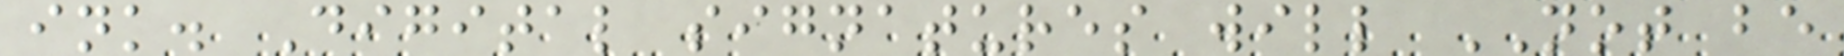ink. Digital signatures will NOT be
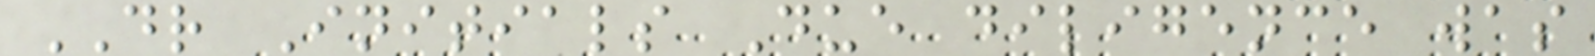DR Initials Due diligence was
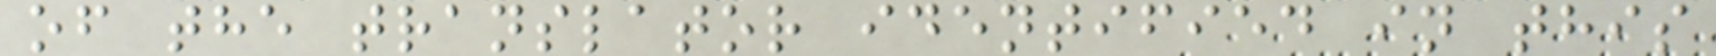of the translator identified in this
